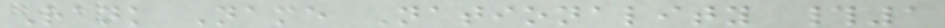Rank Name Nationality #1
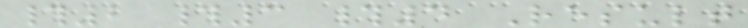#2 #3 #4 Result
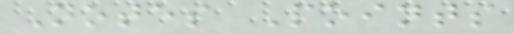Notes Points
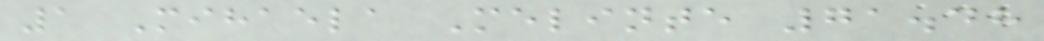1 Mihaela Melinte 71.48
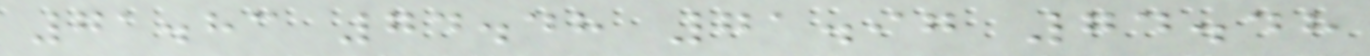71.83 74.48 71.97 74.48
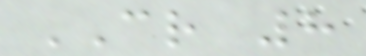CR 8
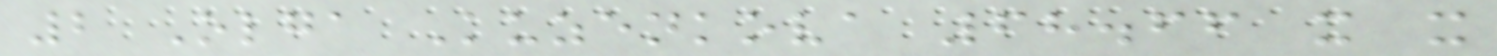2 Olga Kuzenkova 68.66 x x
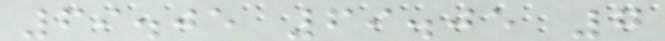69.05 69.05 7
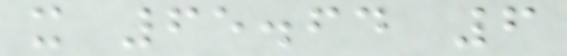x 65.64 6
